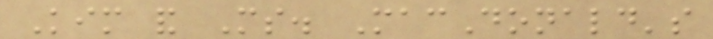Kim and Ms. MacDonald's
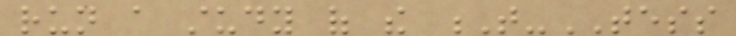run a study of the T-TESS
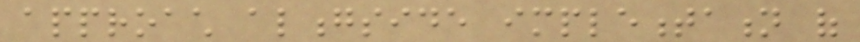approach alongside implementation of
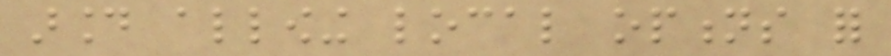around allowing local options for
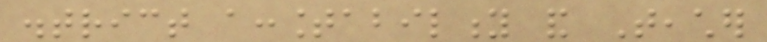district accountability and Teacher
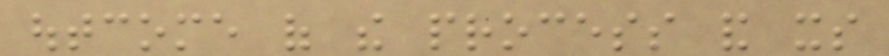outcome of the process and its
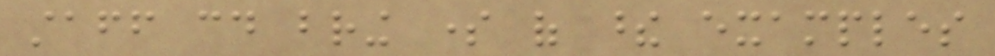staff could bring some of these examples
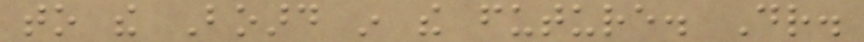to the Board in the future. Dr.
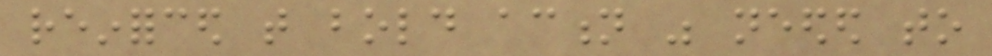reinforced that bold action was needed to
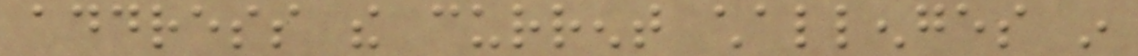address the current challenges in
